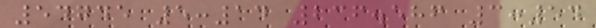54745 5:14 236.586 3:54
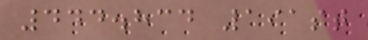444.834 191st
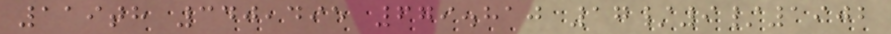119th 340,495 679.810 17/9/1902
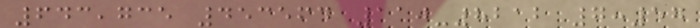643,735 453564 110-8212 7:57
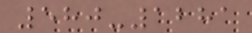580-1281
